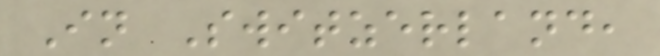In Switzerland,
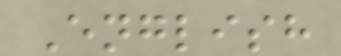English
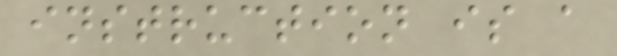instruction is a
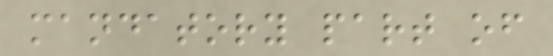mandatory part of
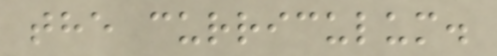the curriculum.
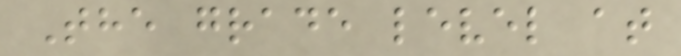The grade level at
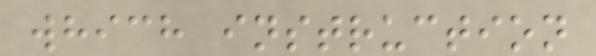which instruction
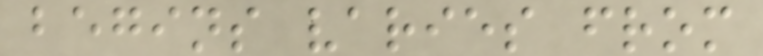begins varies from
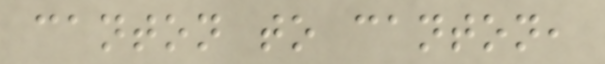canton to canton,
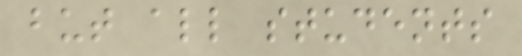but all students
